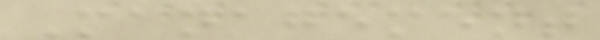Management
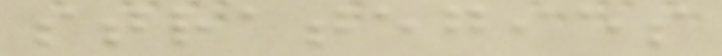strategies
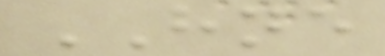HNE
